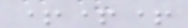+++
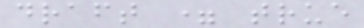draft = true
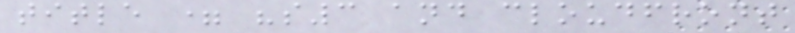title = "s3 and cloudfront
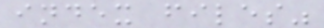index files"
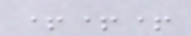+++
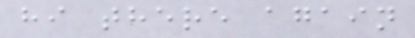hi there again
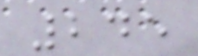245
